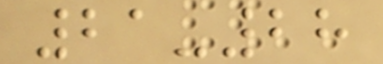21-28
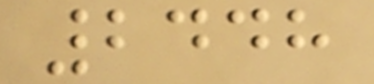2448
